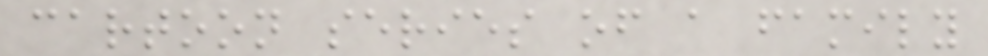cartoon series of a family
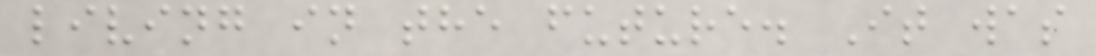living in the future. It was
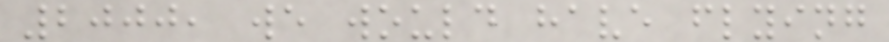2000, we would have flying
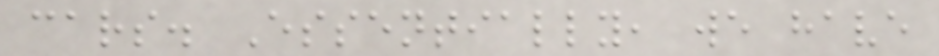cars. Essentially, we have
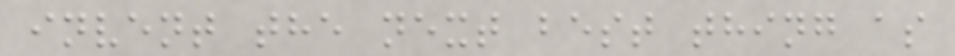invent the next best thing as
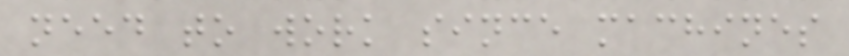need to work since machines
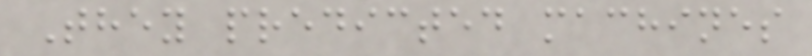They predicted machines
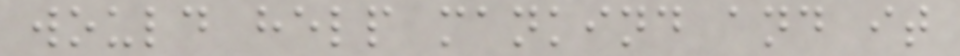would help mankind and it
